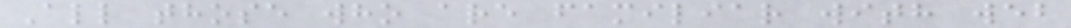All those who are familiar with web
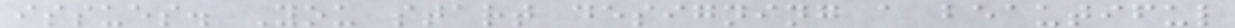issues. You start designing a beautiful
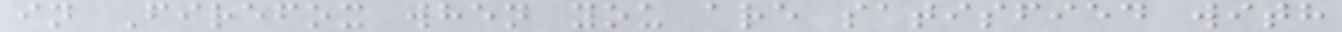in Firefox when you are satisfied with
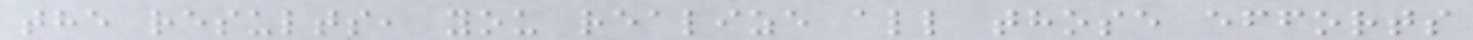the results, you realize all those efforts
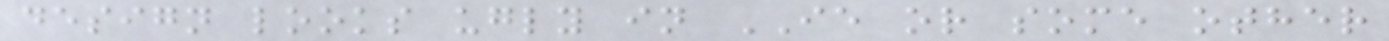design looks ugly in IE or some other
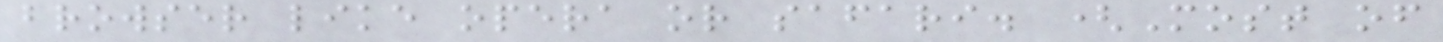browser like opera or safari. (Most of
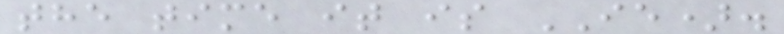the time it is IE).
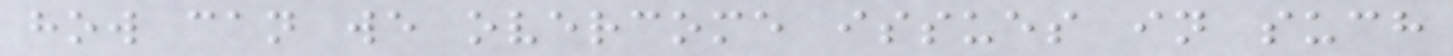how can we overcome issues in such
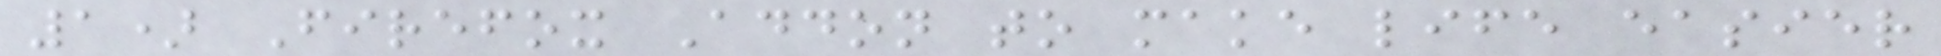1) Firefox Addon to make life easier
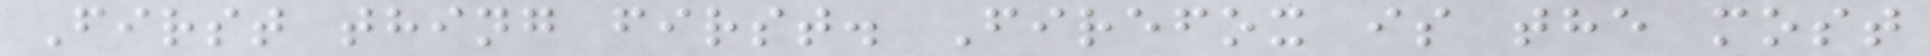First thing first. Firefox is the most
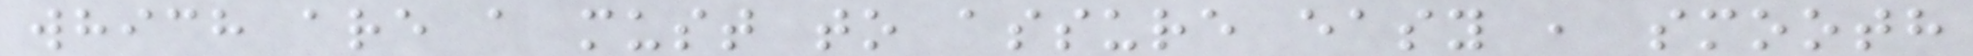which are a must to assure easy , smooth
